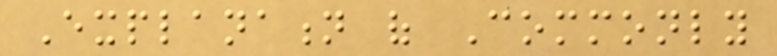Explanation of Commonly
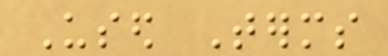Used Terms
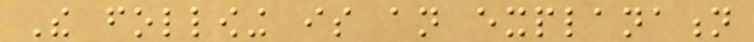The following is an explanation
